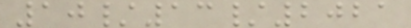10/13/2021
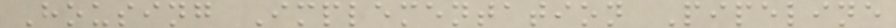Housing Implementation Pipeline
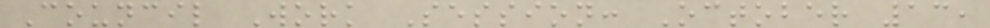Council Work Session: October 13,
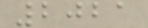2021
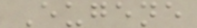Eugene
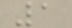1
